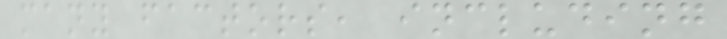many factors, including
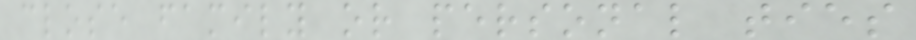close family or personal ties
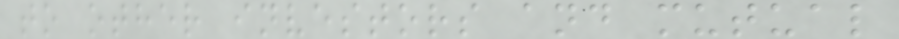to other investors and mutual
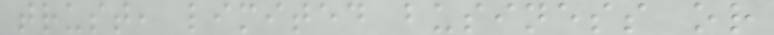trust, limited business or
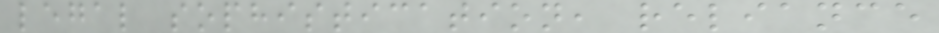legal sophistication, reliance
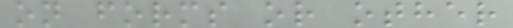on forms or other
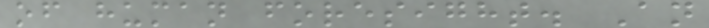of human foresight. An
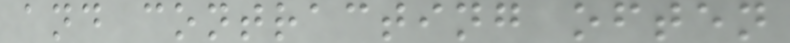and contracting often
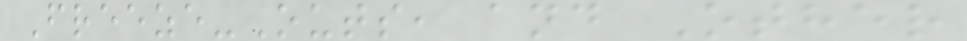Freeze-Outs, and Other
